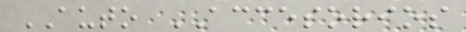AUTO ACCESORIOS
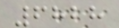6828
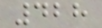428
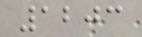1203
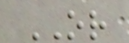OR
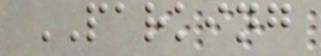PARKING
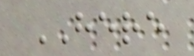HERE
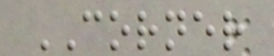CORNER
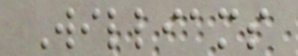Williams
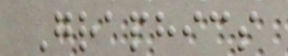Graphics
